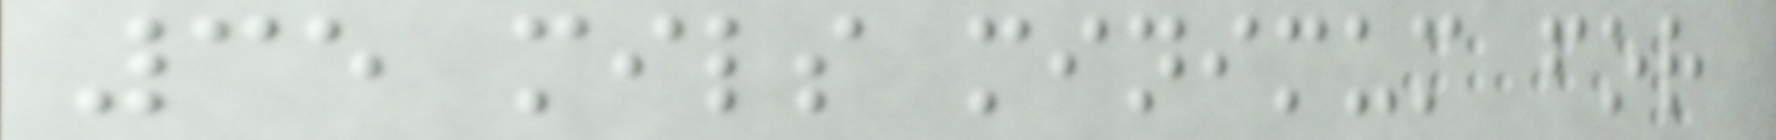35 mils minimum for
